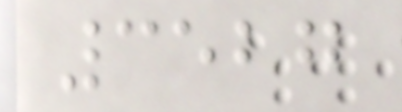3527
